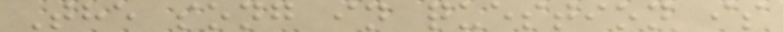The song in question is
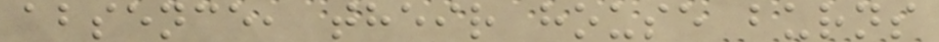absence, their house burns
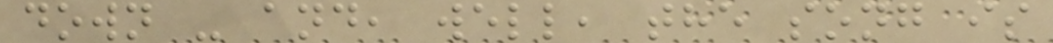down - and, well, the song is
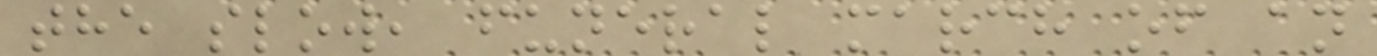the slow, funeral march of an
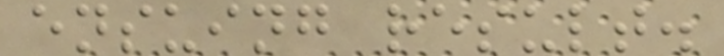ensuing result.
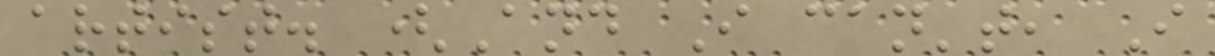artist. (And I can't, I
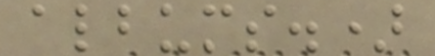albums.)
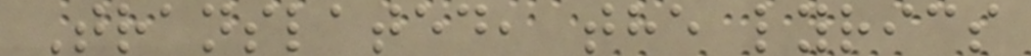Translated, the lyrics
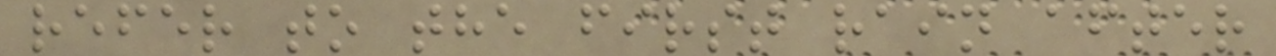refer to the first rain after
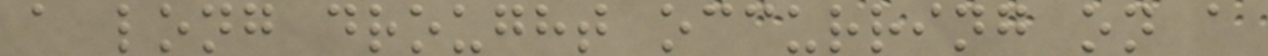a long drought occurring on a
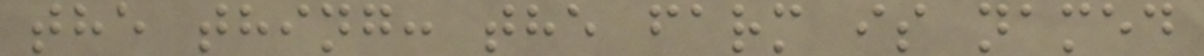the thing: the farm is named
